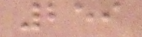259
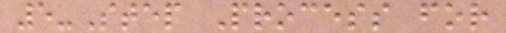5-Step Process for
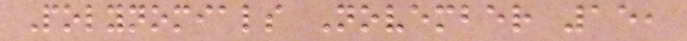Polynomials November 15,
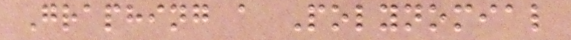Graphing a Polynomial
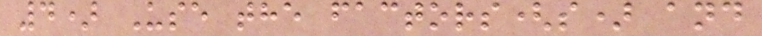4) Use the factors(s) and
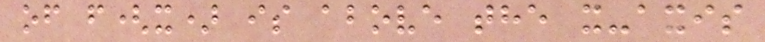of f(x) is above the x-axis
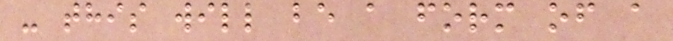- this will be a form of a
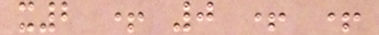x2 + 0 + +
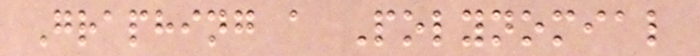Graphing a Polynomial
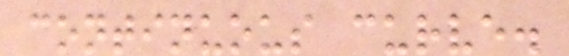continuous curve.
